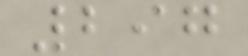297
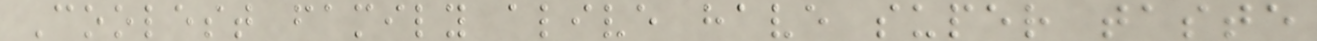Coolest family alive have super taste
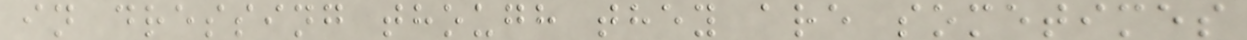in dressing though they are sometimes
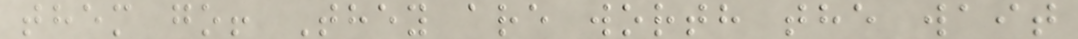them go! They are worth the wait
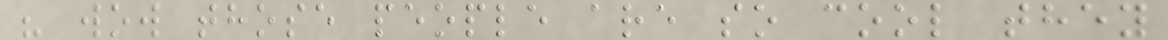" wow those people are so cool they
